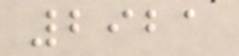2921
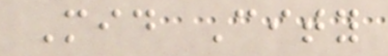Mid City
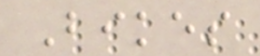Bikes
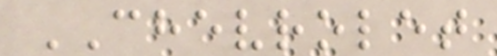CHEVROLET
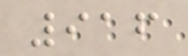916
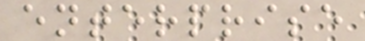enterprise
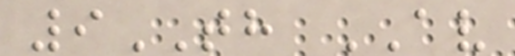9TH AV
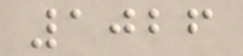1026
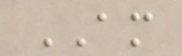AM
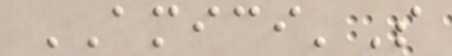AMICI'S
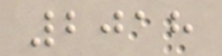2018
